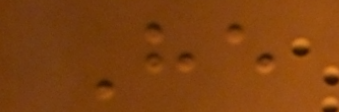He
